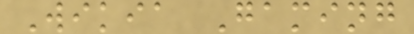Wikia Gaming
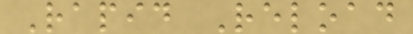Rapid Reload
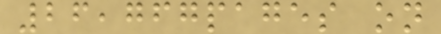26,767pages on
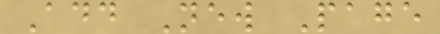Add New Page
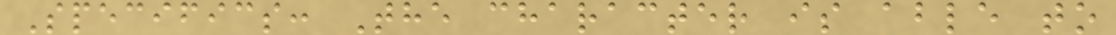Specifics: The character is able to
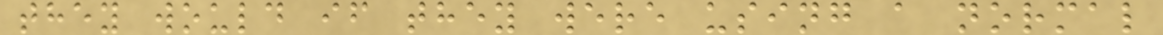they would if they were using a normal
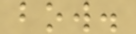bow.
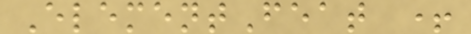ElementFeat +
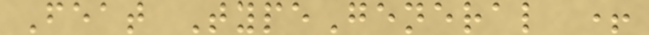Feat TypeGeneral +
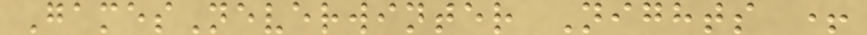GamesNeverwinter Nights +
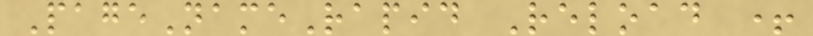PageNameRapid Reload +
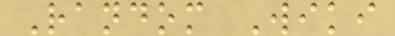Random Wiki
